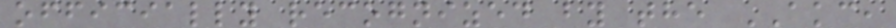officially recognized by the AKC,
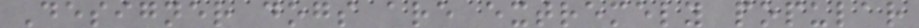Designer dogs are extremely popular
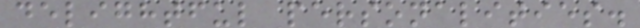delightful personalities.
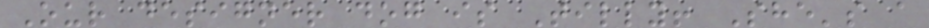Our designer dog is Tilly! She's a
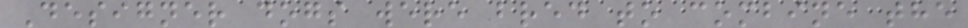Designer dogs were bred to combine the
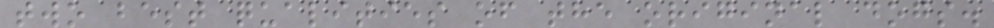two best qualities of the original dogs.
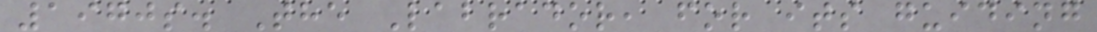1970s. The Labrador, for its guiding
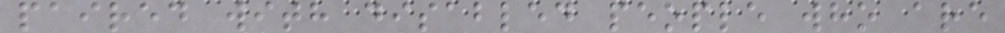paired with disabled people who are
